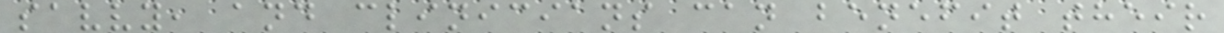savvy, and clinicians can benefit their
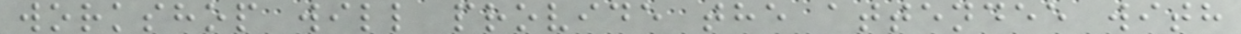workshop will provide the attendee with
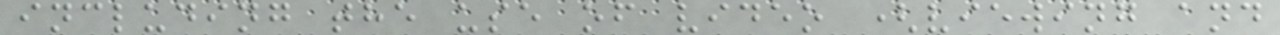including the use of video (viewing and
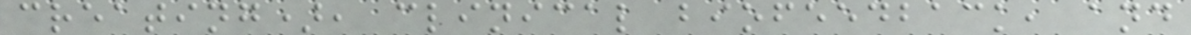creating), clinical biofeedback, and
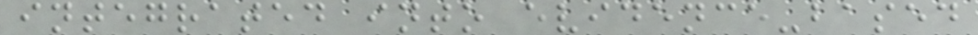integrated into evidence-based
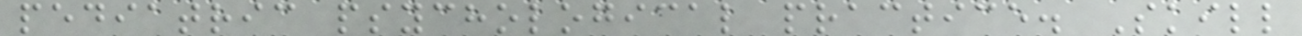pediatric psychological practice. Skill
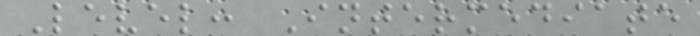Level: Intermediate
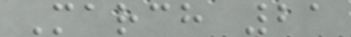March 21
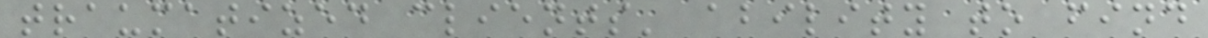traumatized clients' ability to find
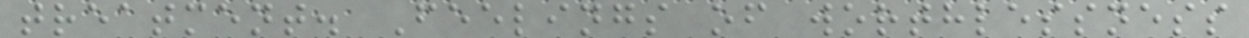treatment. Feelings of worthlessness
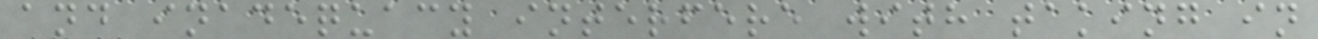and inadequacy interfere with taking in
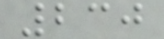230
